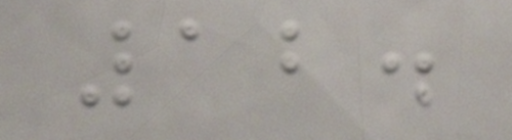12.
